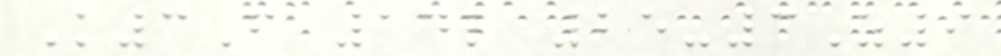K3F 14l 25-3Z9
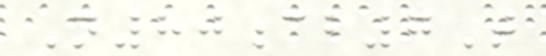N80cb7T
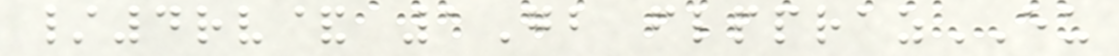/4rv& 1Gb flpprazEU
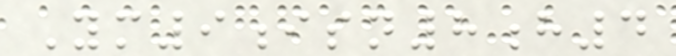Ym9isn8h4
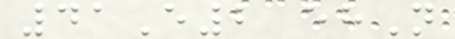41E2 ehN
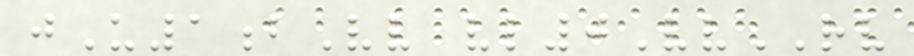jU1bVv vl0VvRV
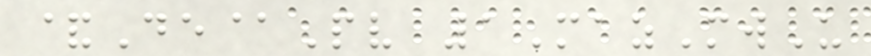&De@Pv 1MazMwU
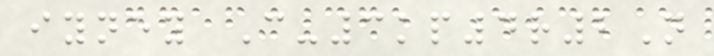iyney C-3kp4r2N
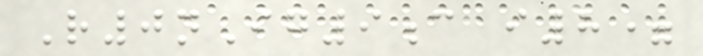R0nIg9c i8=
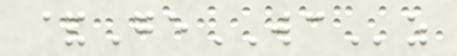&GeWCz
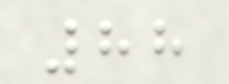88
